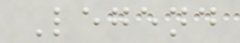Legend
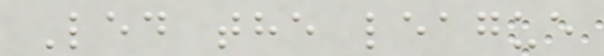Led the league
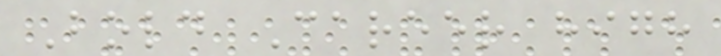Bold Career high
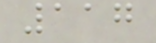117
